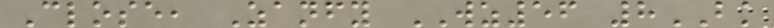Close, Zanfy WZ56 8BK
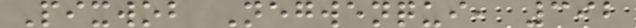Pixwob Negwenqui, 392
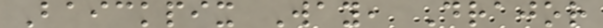Baickpix Way, Drajor
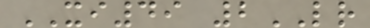XI49 2LR
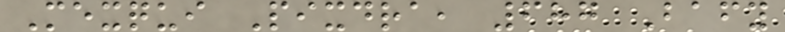Mexqui Pixdra, 687 Bafy
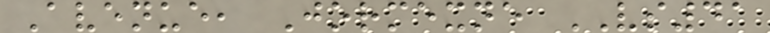Avenue, Jormexne VS41
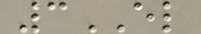3EL
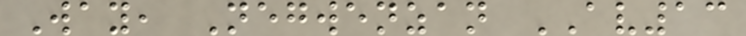Way, Negwenzan AV13
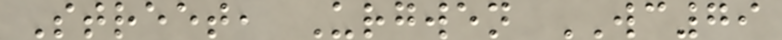Street, Urgwen WC79
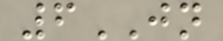6JN
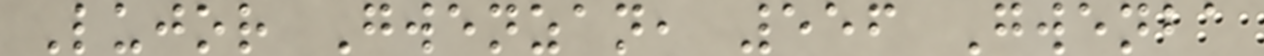Lujor Gwenzan, 556 Gwenba
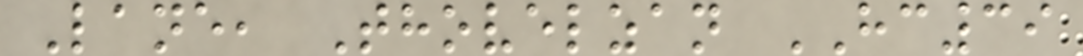Lane, Thovelzan HC39
